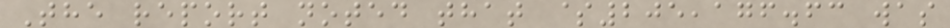The report noted that $205,176.63 was
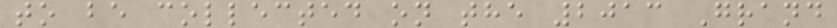to be collected on the 2013 Grand
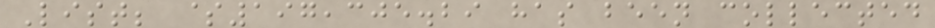List; $197,305.29 has been collected
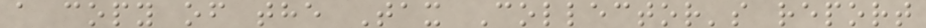a copy of the Tax Collector's report
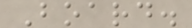Board.
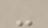-
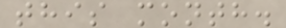this month.
